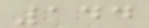144
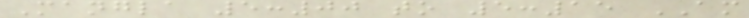Mangla 5:00 to 5:15 AM
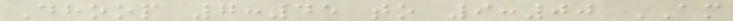Dhoop 7:45 to 9:00 AM
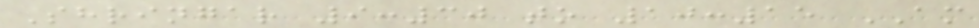Shringar 9:30 to 10:15 AM
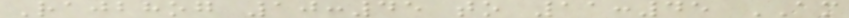Rajbhog 10:45 to 11:45 AM
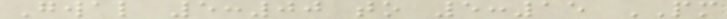Gwal 5:00 to 5:15 PM
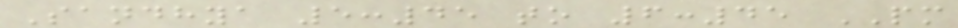Sandhya 5:45 to 6:45 PM
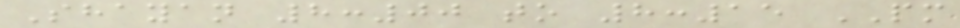Shayan 8:00 to 8:15 PM
